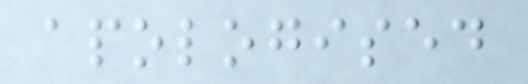apologised
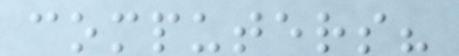computers?
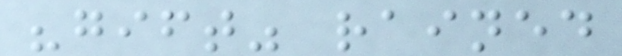"gift" rained
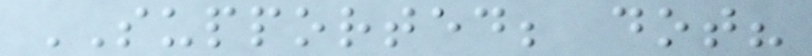SUPPORTED; dot?
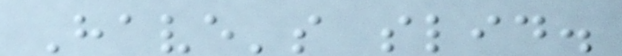Have's slid.
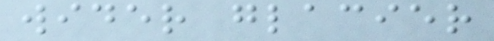wider glacier
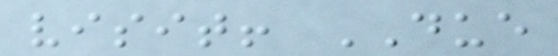visit! DUE
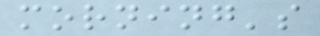morning's
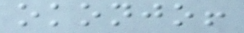okonjo!
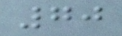70
